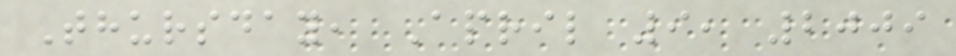Thursday, April 9, 2009
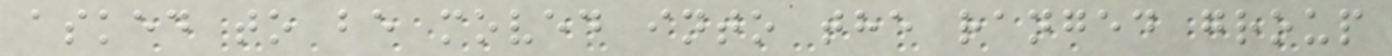asked to be moved into the ranged group
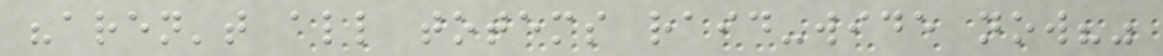"aren't all totems raid-wide now?"
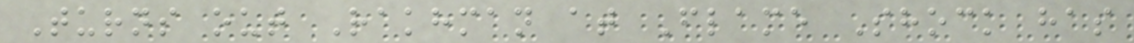Turns out Rakhman at Flame Shock has
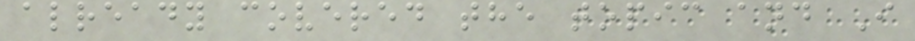already covered the topic and I
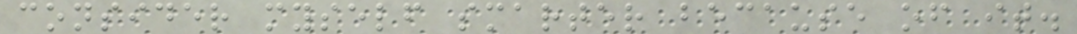consider myself smarter because of it.
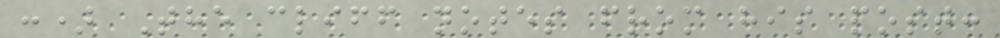:) The cliff notes from his post:
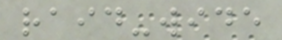raid-wide
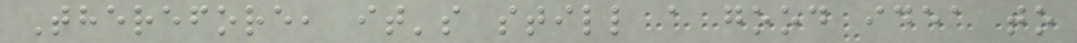Therefore, it's still a good idea to
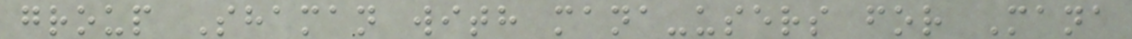group Shaman with mana-users for Mana
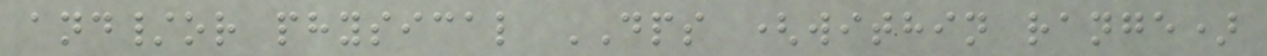and/or physical DPS (within range)
